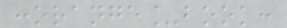:orange_book:
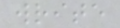write
